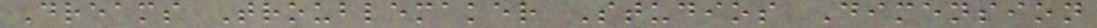Dreams Troublemaker Studios Dimension
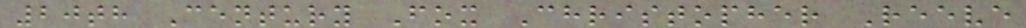20th Century Fox Christopher Reeve
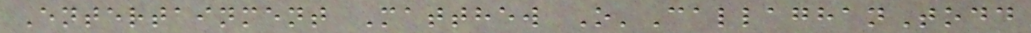Entertainment Matthew O'CallaghanTodd
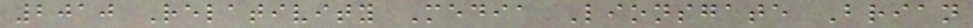2010 Relativity Media Lionsgate Brian
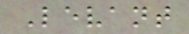Levant
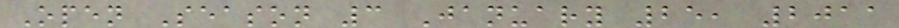Open Season 3 January 25, 2011
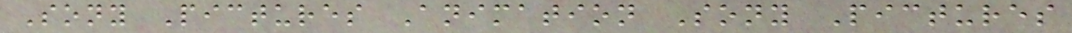Sony Pictures Animation Sony Pictures
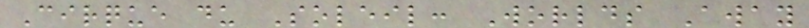Cirque du Soleil: Worlds Away
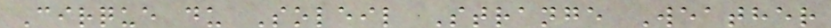Cirque du Soleil Strange Weather
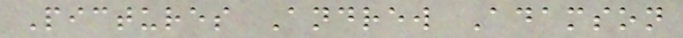Pictures Andrew Adamson
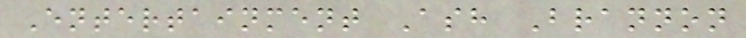Entertainment Ash Brannon
